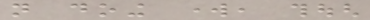not doing work, though
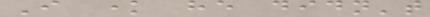I know he didn't
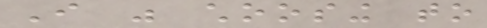I was choosing to
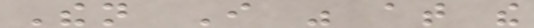Then I was at the
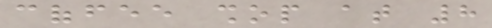coffee shop at 8
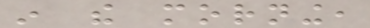in the morning,
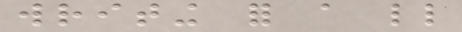writing for a little
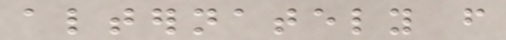alternately from
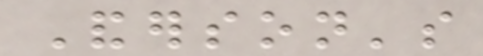Anderson's
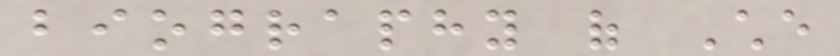biography of Che
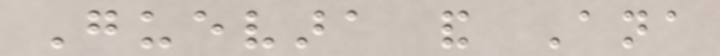Guevara and Ana
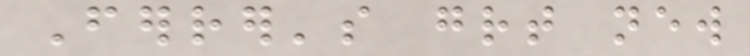Ferrer's great new
